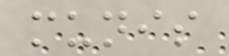munis
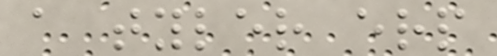a tyler erp
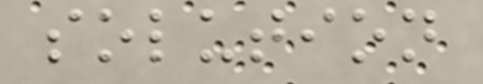solution
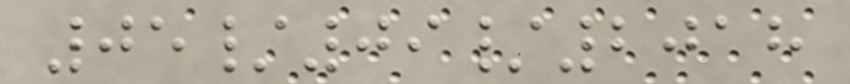05/09/2018
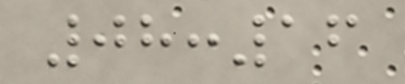08:16
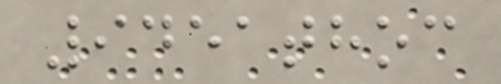9451thoc
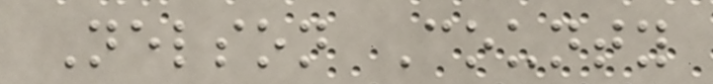Nelson County
